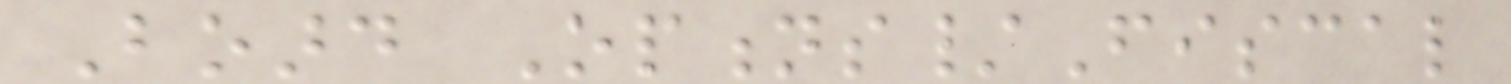Board Options/Fiscal
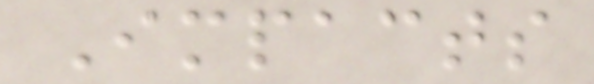Impacts
